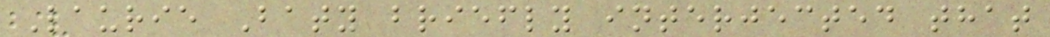Laurie Baty briefly interjected that
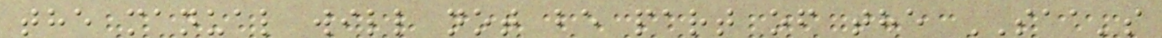the manual will not be part of the SAA's
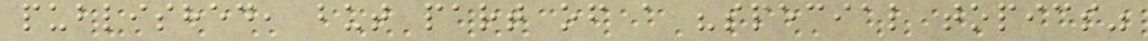published, but part of a "special topics"
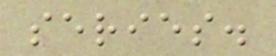series.
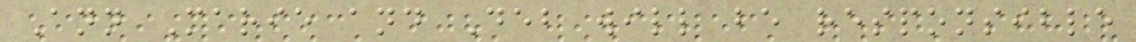Ann Marie and Deb will be responsible
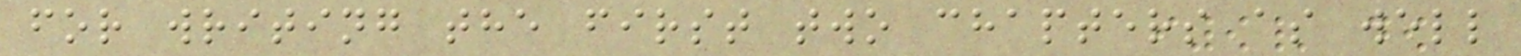for writing the first two chapters as well
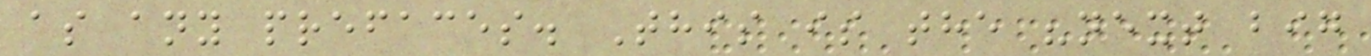as any prefaces. This is the "next big
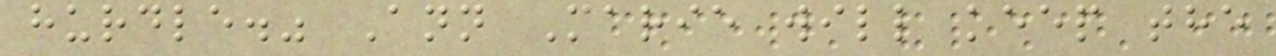hurdle." Ann Marie will keep the
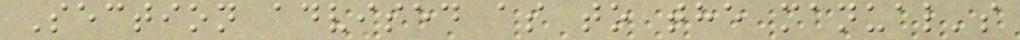Section advised as to the manual's
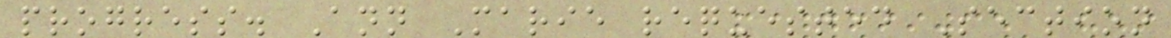progress. Ann Marie requested Section
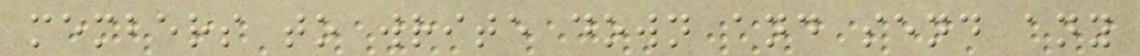members to write down and send any
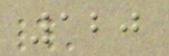120
